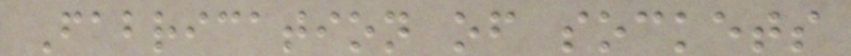Fabrication of sockets
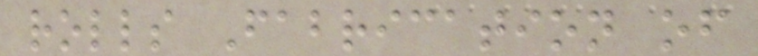rolls Fabrication of
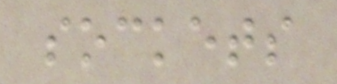sockets
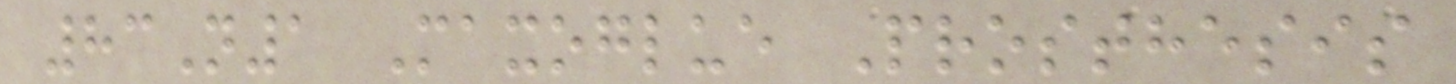83N1 Maxoglue Prosthesis
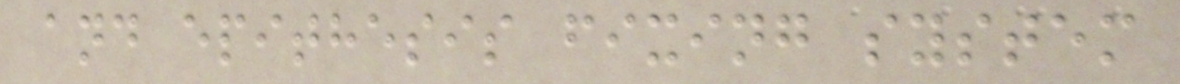and epithesis fixing system
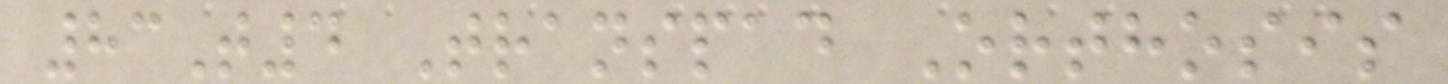83T4 Transpad Orthosis
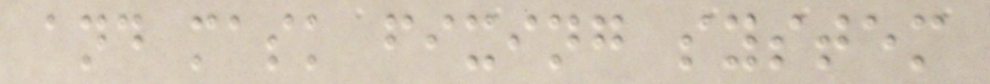and mask fixing system
